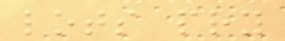lots pry
